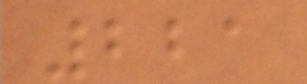221
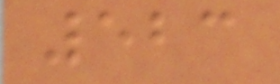523
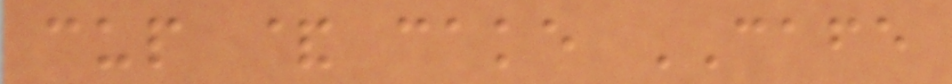cup & cake CAFE
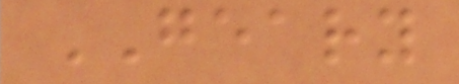GEARY
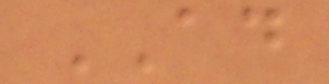AD
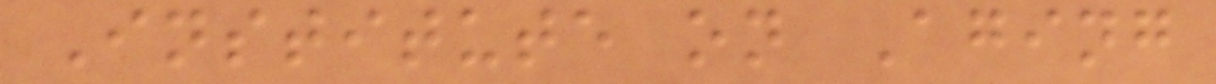Institute on Aging
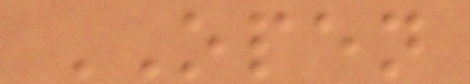OPEN
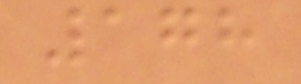178
